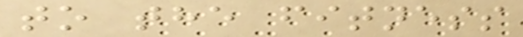to the fitness
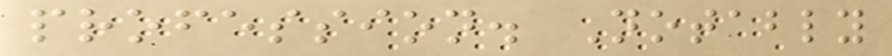profession. Notably
